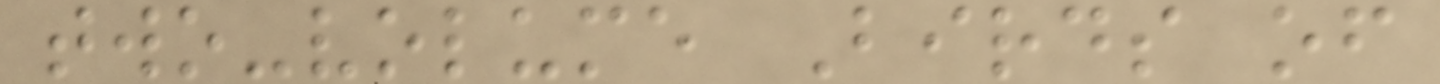two-volume Birds of
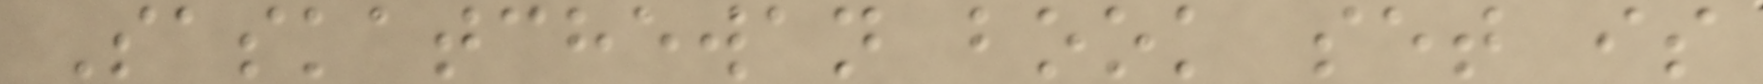Saskatchewan book set is
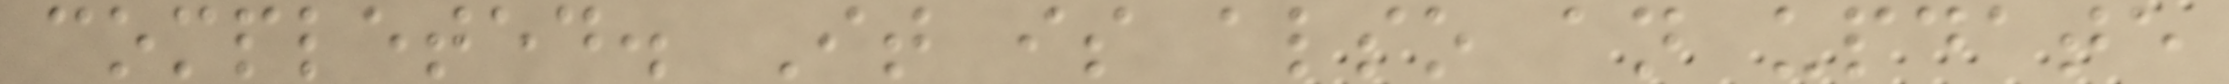completed. It is also an update
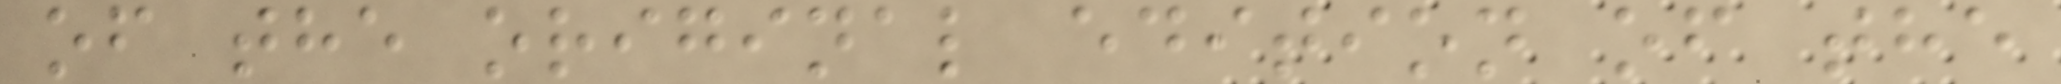of the original edition of the
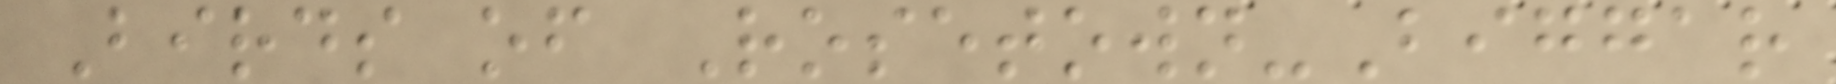Birds of Rosetown-Biggar
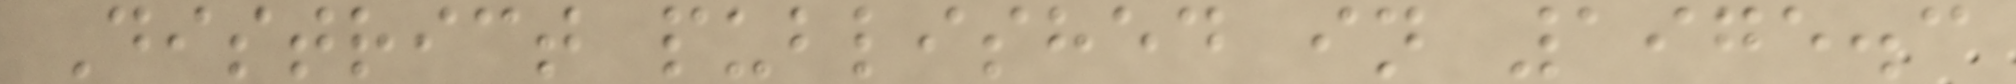District published in 1975.3
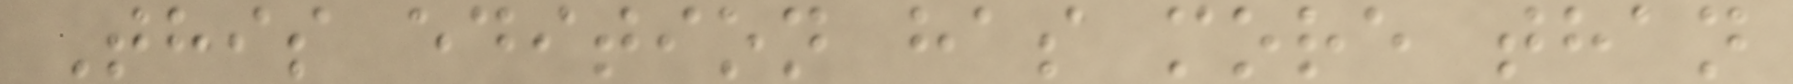This edition has more than
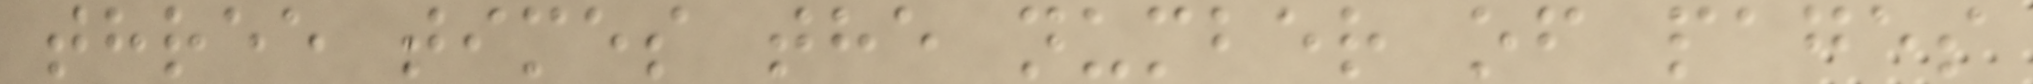three times the number of pages
